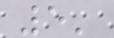5'
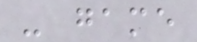- game
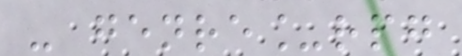- genre_rpg
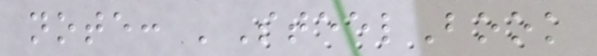note: 'SteelBook
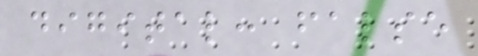digital: false
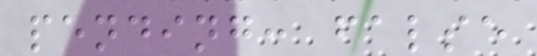pending: false
